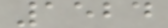1524
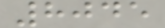8045
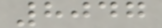8047
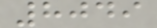8049
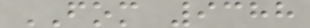FOM 9388
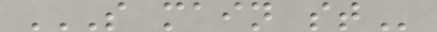S MAIN ST
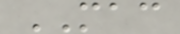MAC
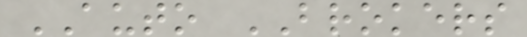AUTO BROKERS
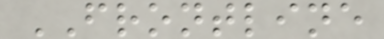FRONTLINE
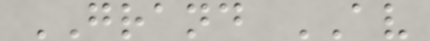GRAND AV
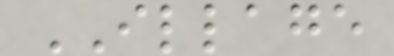ILLAGE
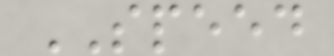SPEED
